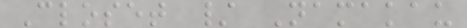Closet / Namakau
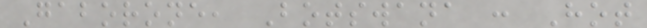Gaborone, Botswana : Hot
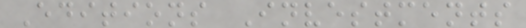Editions Investments
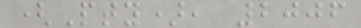(Pty), 2006
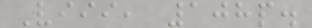Viii, 108p.
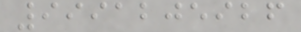9991205926
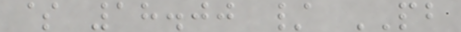$ 18.00 / PB
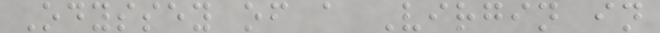Odyssey of a Virgin in
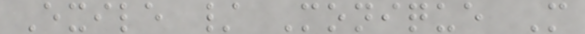Exile / Monique M
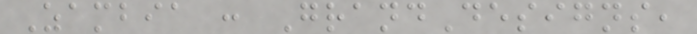Zambia : GrandDesigns,
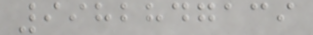9982847139
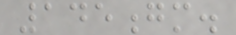145gm.
